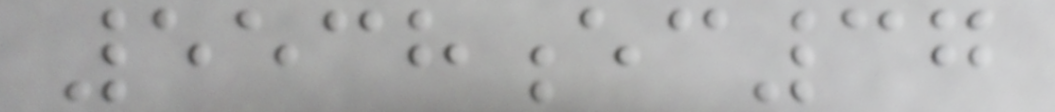5538ec37
